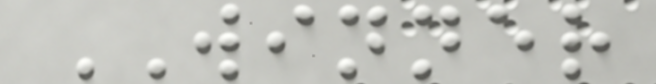WINNER
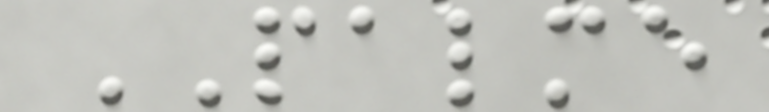PALME
